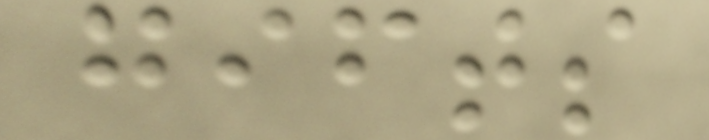gifts
